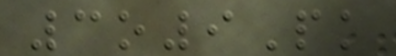3o9Pk
